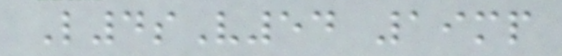L4sV54 19mp
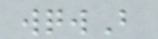wqwB
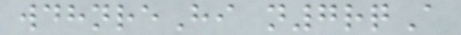wdhnreHi n7rqA
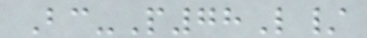Bc-P78L/
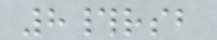8#rsb
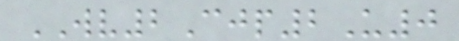WV2Cjp2U0
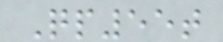Qp55t
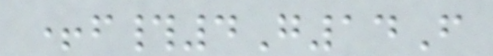+f#4G14F
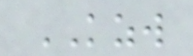KZW
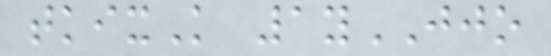tkixK 1yJJO
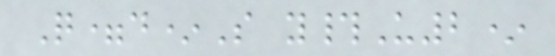Q=d*S y#U2*
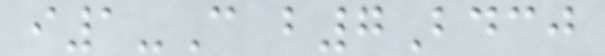i1-C b7Bdcj
